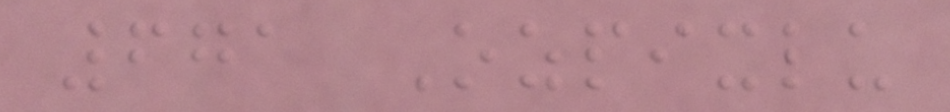671 Ozpixlu
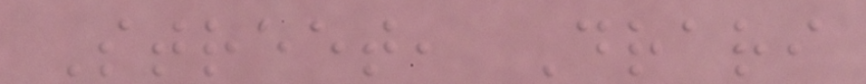Street, Drari
